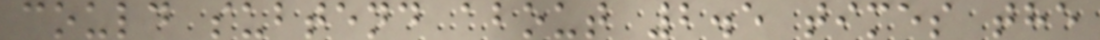could subtend about 2.5 times the
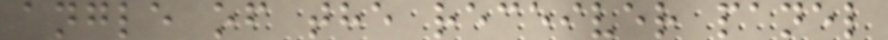angle of the receiver panel
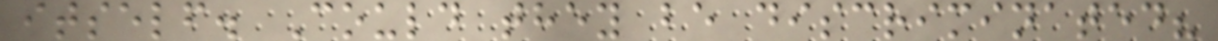itself. Could they be discriminated?
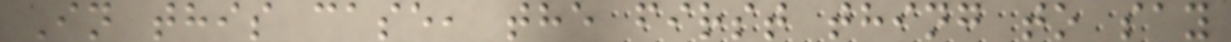In this case, the first thing to say
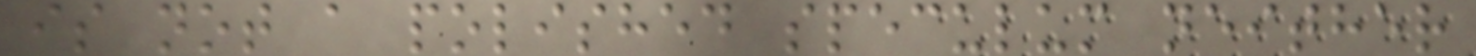is not a polished speculum neither
